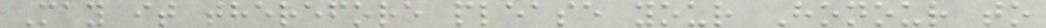May it therefore please your Honour to
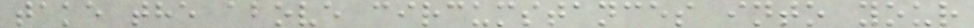take the above circumstances into your
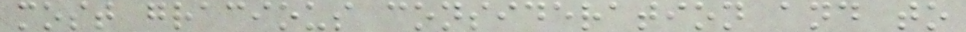most gracious consideration and to
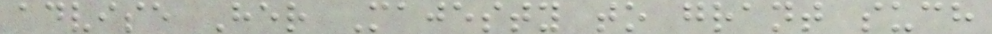advise Her Majesty to grant such
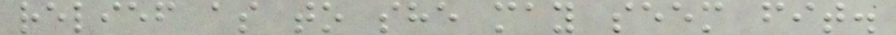relief as to she may seem fit.
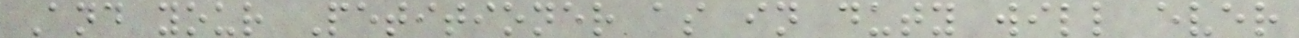And your Petitioner as in duty will ever
